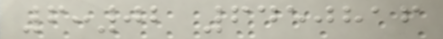6:02 6450816
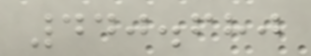440.680
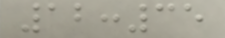12:35
